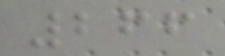266
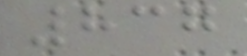837
